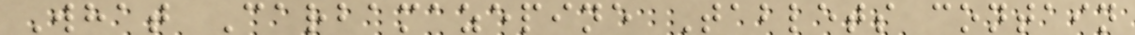What Carbamazepine Tablets contain
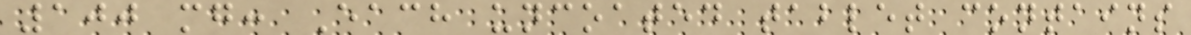100 mg: Each uncoated tablet contains
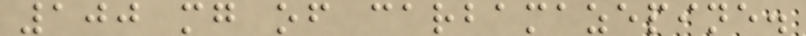100 mg of carbamazepine.
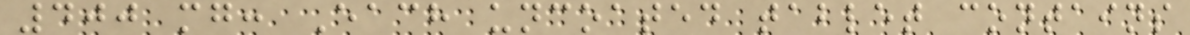400 mg: Each uncoated tablet contains
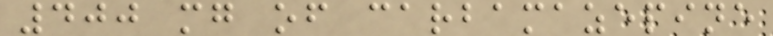400 mg of carbamazepine
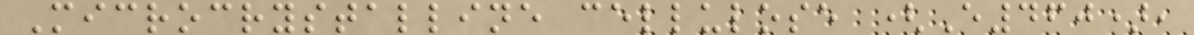Microcrystalline cellulose (E460),
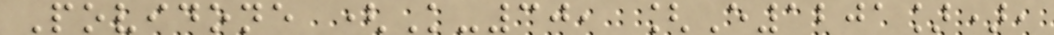Povidone (K-30, [E1201]),
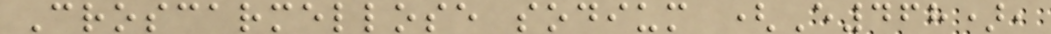Croscarmellose sodium (E468),
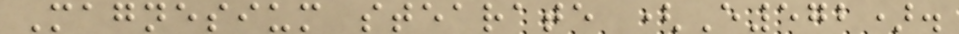Magnesium stearate (E572).
